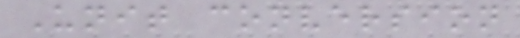Unit conversion
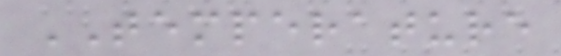TEMPERATURE
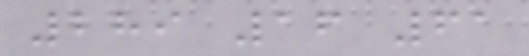289 16 61
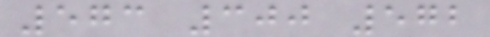573 300 572
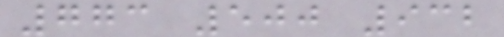773 500 932
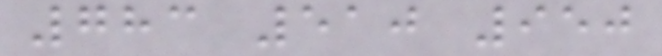783 510 950
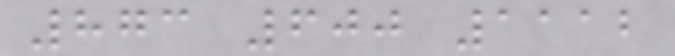873 600 1112
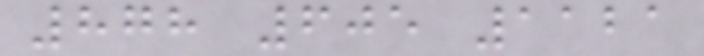878 605 1121
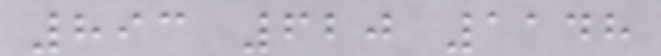893 620 1148
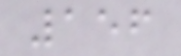156
